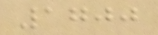1700
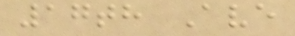17th Ave
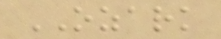OZARK
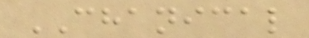CHANICAL
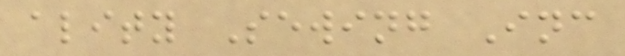ality Sewing Inc
